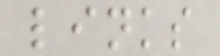links
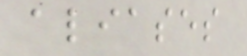aliases
